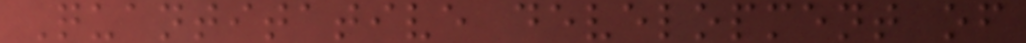Quantitative development of
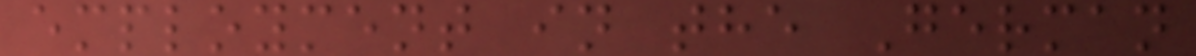employment in the German
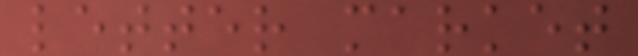letter market
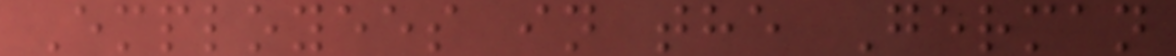Employees in the German
